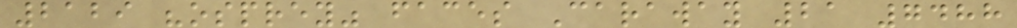2129 "osprey" faces Caraway 21 7488
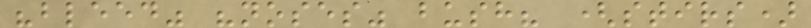"bleed" "noses" bush? (stirs)
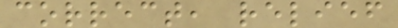correct, relief
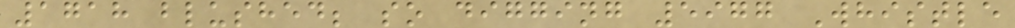1718 blushed; so digging 5977 Whistle
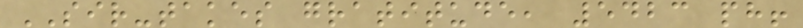SIR-takes gratitude, 5423 ph!
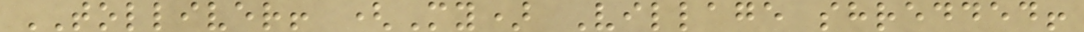TOLLIVER! (My) Village shredded!
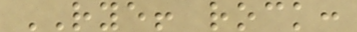RYE! rock:
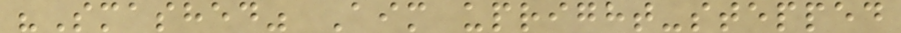"Smashed" Aim upright-stepped
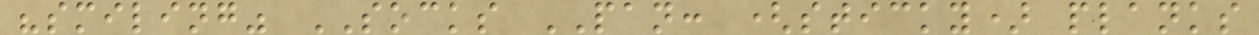"smiling" SOCKS PAN: (sticky) planks
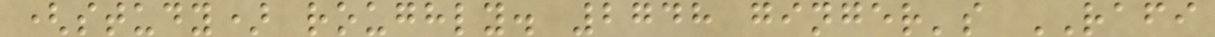(study) roughly. 2748 ginger's RAFI
